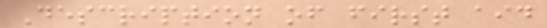Description of first aid
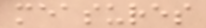measures
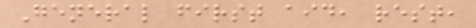General first aid, rest,
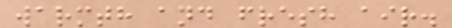warmth and fresh air.
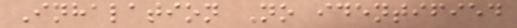Inhalation No identified
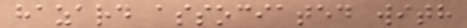hazard associated with
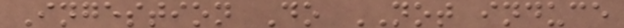Ingestion Do NOT induce
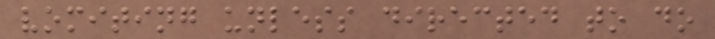vomiting unless directed to do
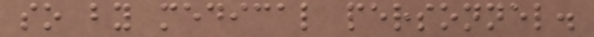so by medical personnel.
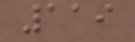119
